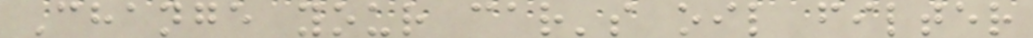Change your car's oil filter
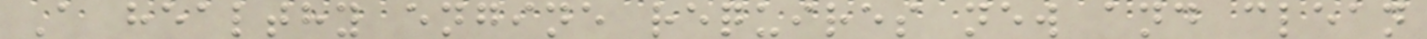A healthy engine requires new and clean
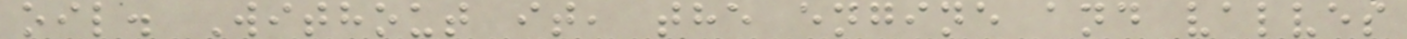oil. Without it, the engine and valves
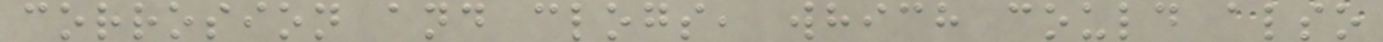corrosion and clogs, which could also
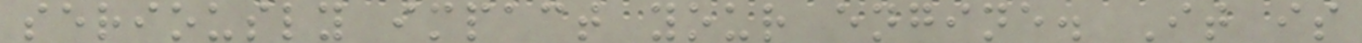seriously impact your engine. It is
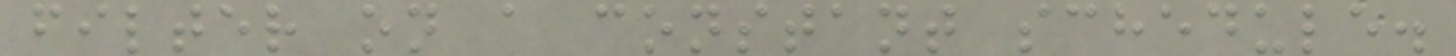filter on a constant schedule.
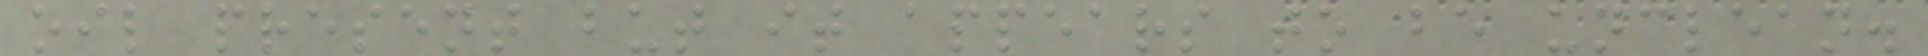oil present but it appears to be unclean.
